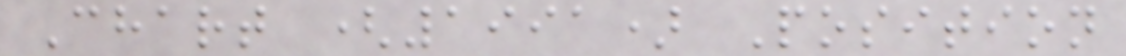Chart (1991) Position
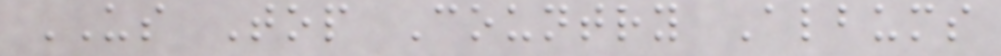US Top Country Albums
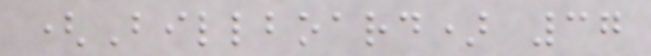(Billboard) 37
